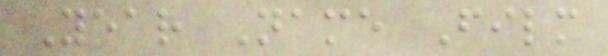Year Name Film
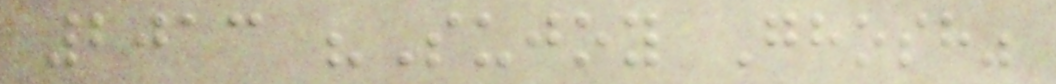2013 "Sujoy Ghosh"
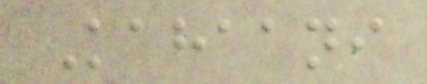Kahaani
